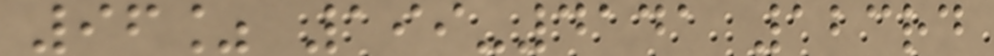96% 199-4141 123rd
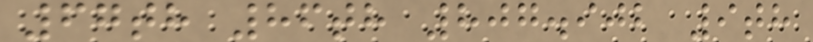67th 86th 807.902 9th
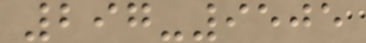297-9505
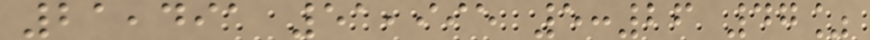21,491 51,995 5:26 47%
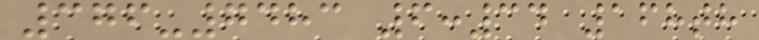376-7483 6:34 168th
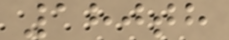180th
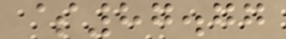$87.77
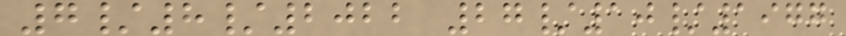7/8/2022 27/10/1977
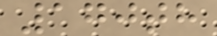170th
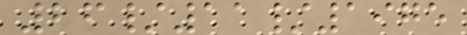26/11/1975
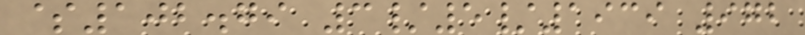$102.79 3/5/1939 972
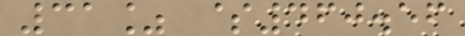31% $460.56
